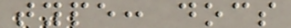type: docs
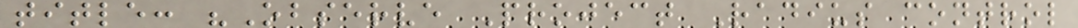title: "Observe Project Radius control
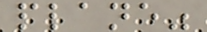plane"
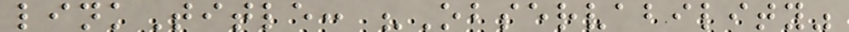linkTitle: "Observability"
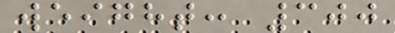weight: 300
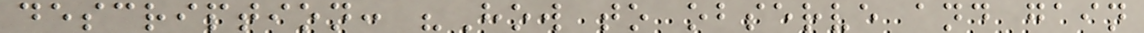description: "How to observe and gain
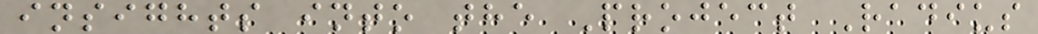insights into the Project Radius
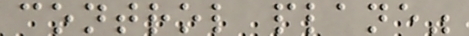control plane"
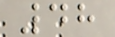48
